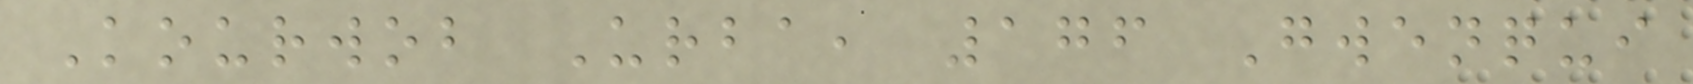Kourwob Urba, 176 Gwenqui
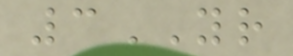3YR
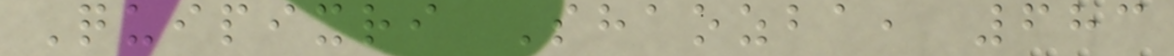Quipixri Shaozba, 683
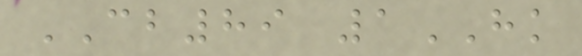CB89 1HK
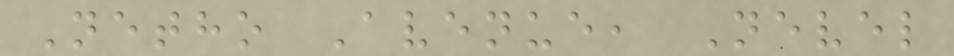Netho Avenue, Nevel
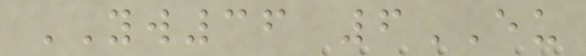YW36 6EU
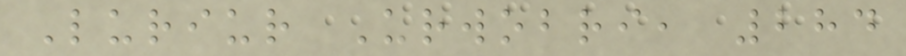Luriur Urwobri, 284
